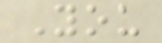You
